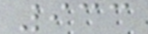933
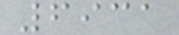6931
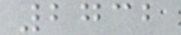2732
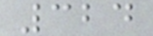324
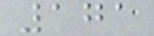171
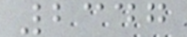2347
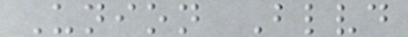Union Blvd
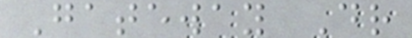Gateway Dr
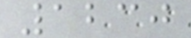1230
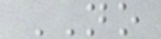NO
